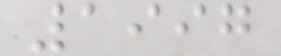1997
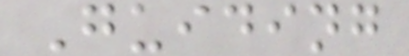Guiding
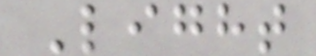Light
